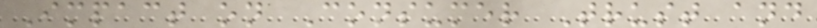Impact on Consumer Trust and
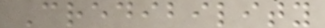Credibility
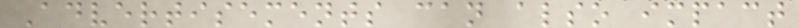Advertisements can also impact
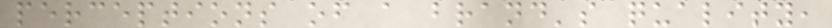perceptions of a brand's quality,
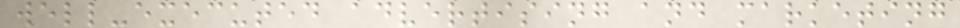well-executed advertising and marketing
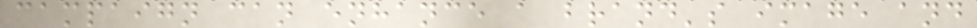campaign can enhance a brand's image and
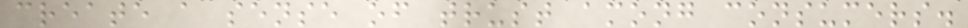create a sense of trust among consumers.
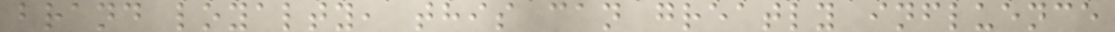brand loyalty, this can greatly influence
